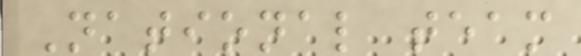National team
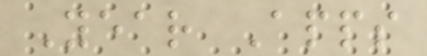Year Apps
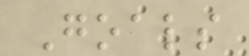Goals
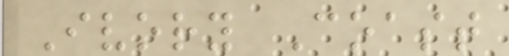Ivory Coast
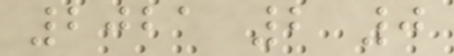2021 2 0
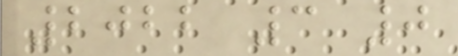2022 3 0
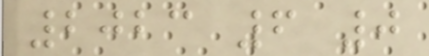2023 6 0
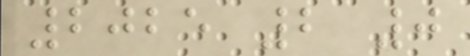2025 2 0
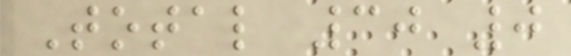Total 30 0
